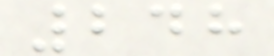248
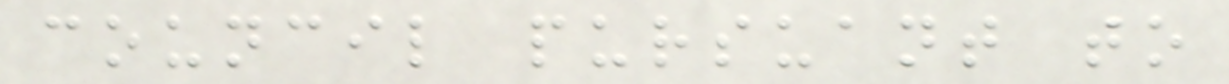council pursuant to
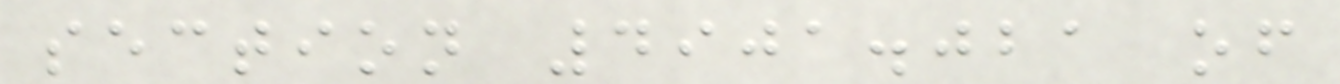section 4901.021 of
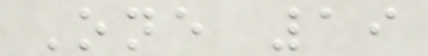One 19
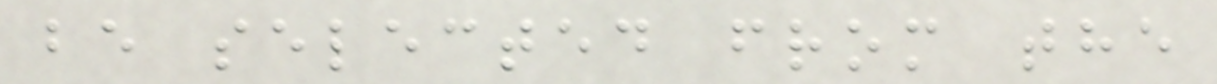be selected from the
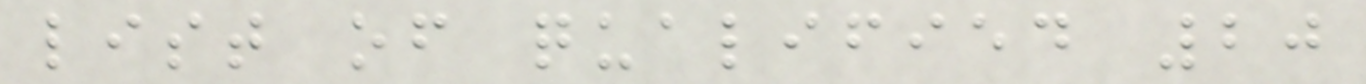list of qualified 20
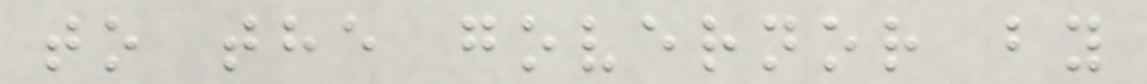to the governor by
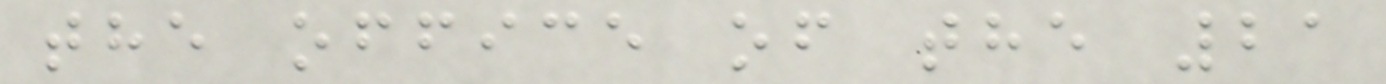the office of the 21
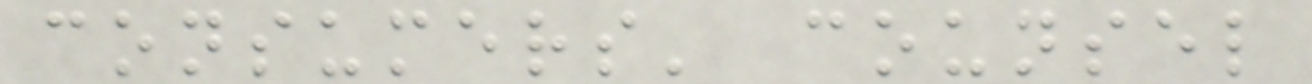consumers' counsel
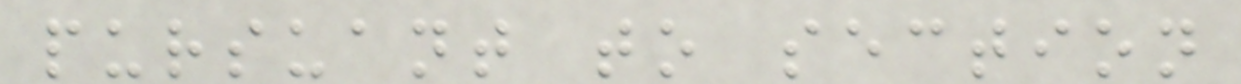pursuant to section
